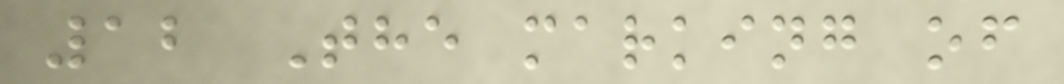12 The marking of
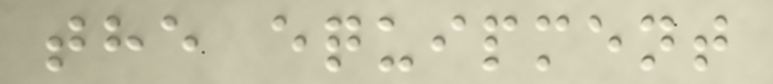the equipment
